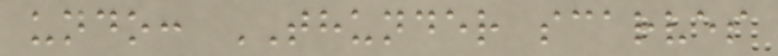undo: THUNDER scarves
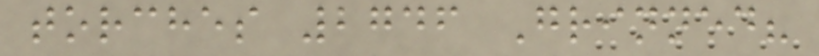torches 2746 Grinned?
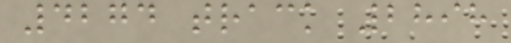4274 track 2898
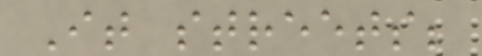It streets;
